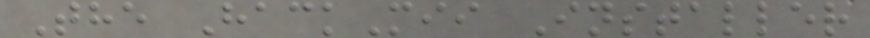The HackMii Installer
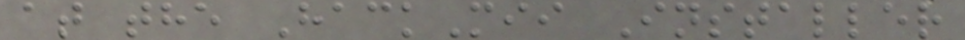at the HackMii Installer
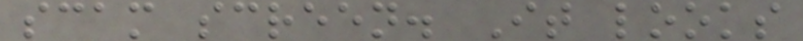scam screen. It looks
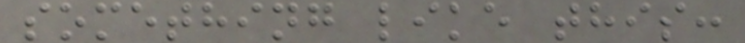something like this:
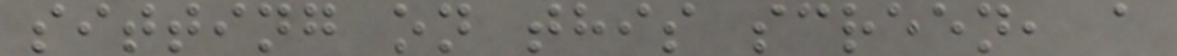sitting on this screen, a
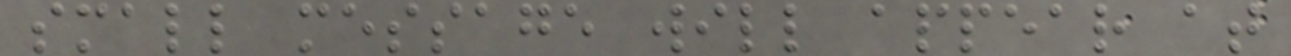small message will appear at
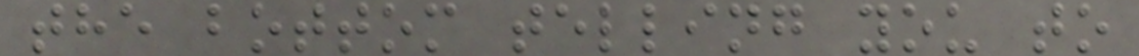the bottom telling you to
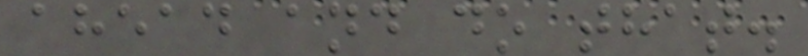ahead and do that.
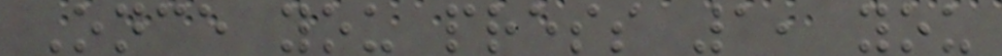Once you press 1, you
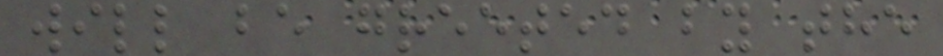will be greeted by the
